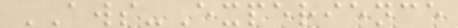AWS-Experience
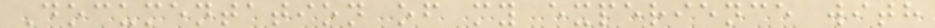Documentation of my experience with
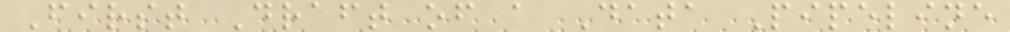First Draft of a Data Pipeline
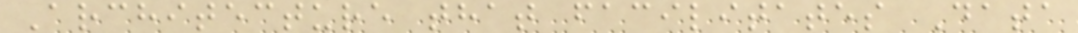Architecture that facilitates Data
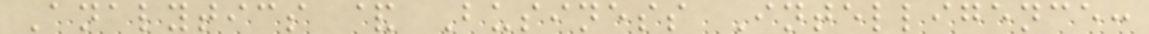Analytics & Business Intelligence:
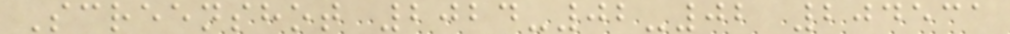Screenshot 2024-02-02 204531
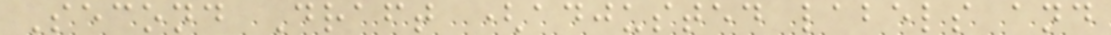Second Draft (adjusted labels and
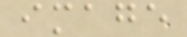image
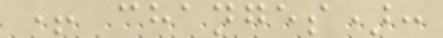+ changes):
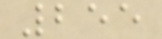255
